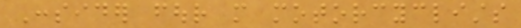Consider four more motorcyclists
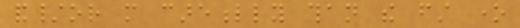and/or more carefully than the first one
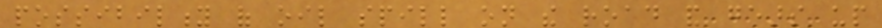possibility of oil spill on the road and gears up
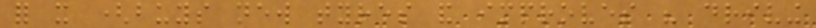for it (buys new tyres and improves his driving
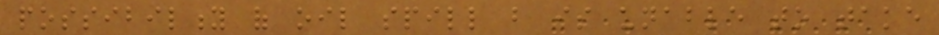possibility of oil spill but is unable to take
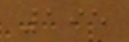195
